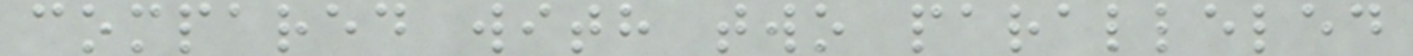compared with two paralleled
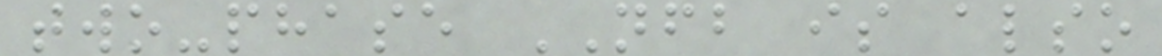two-phase NFB is also
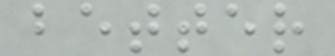better
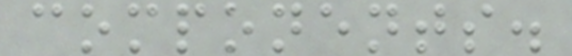components.
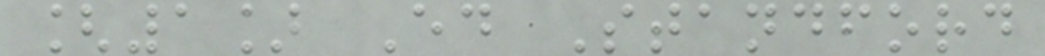[1] Ed Standford
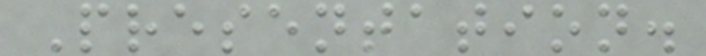Presentation.
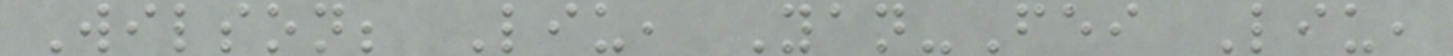Wilson; Liu, Yan-Fei Liu,
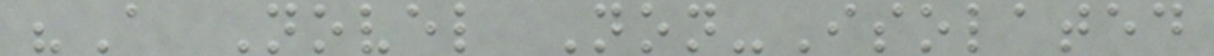"A Novel Non-Isolated
